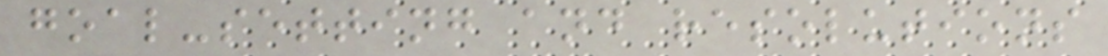goal-setting and resolutions
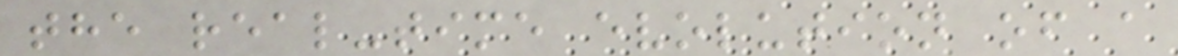the real-time evolution of a
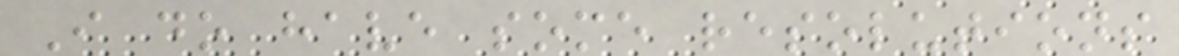I do have some resolutions
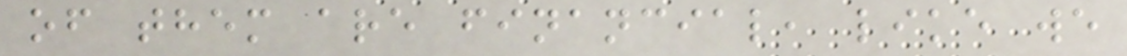of them are financial, like we
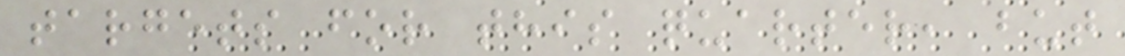targets for this quarter, but
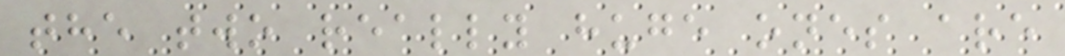the two really huge ones are
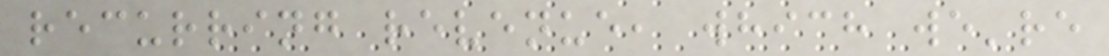recurring revenue, which we're
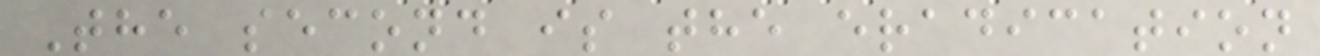The second is the eradication
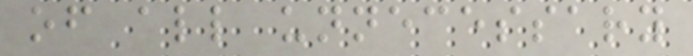of all unnecessary
